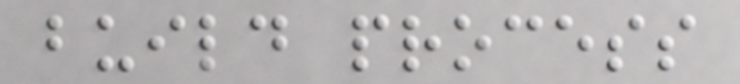build process
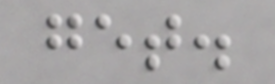get.
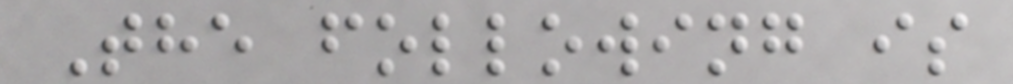The following is
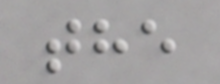the
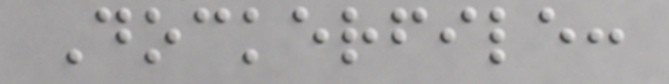Dockerfile:
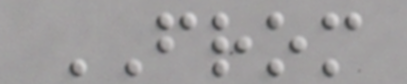FROM
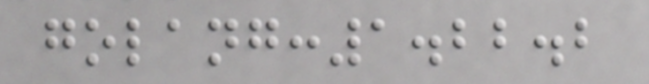golang:1.22.2
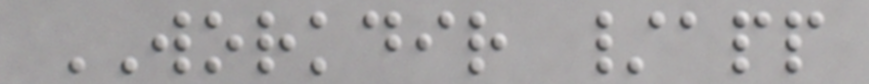WORKDIR /app
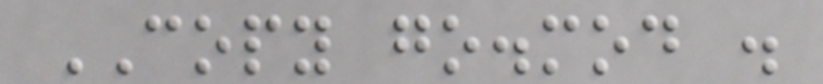COPY go.mod .
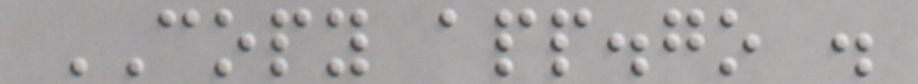COPY app.go .
